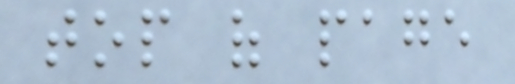top of page
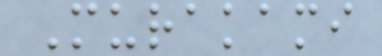Murakami
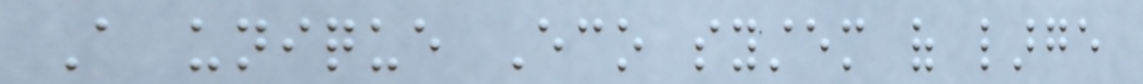A unique Eco system of large
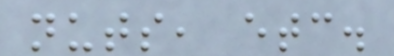nuts, etc.
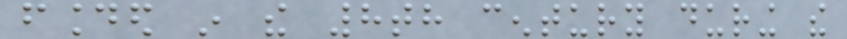founded in the 8th century during the
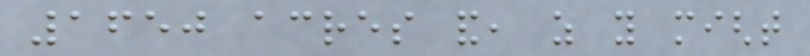1650 acres and, as you might
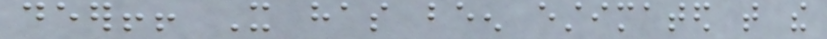deer!! It has been estimated that the
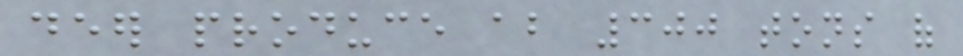deer produce about 300 tons of
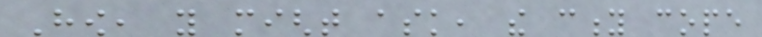How, you might ask, the city cope
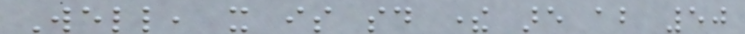Well, it is said there are about 50
